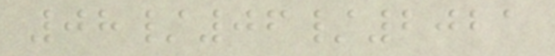08/06/2021
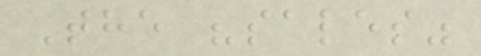The "sales"
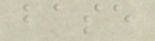base
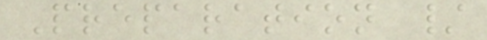Preparation /
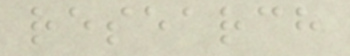research
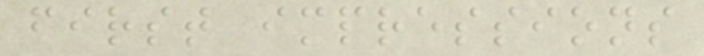first impressions
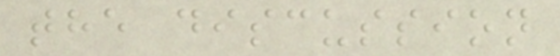the discussion
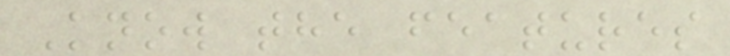Know the features
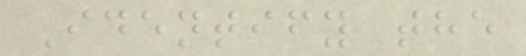Identify the
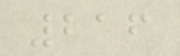216
